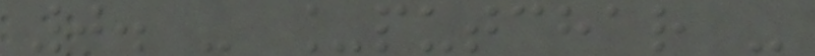0. - _putchar -
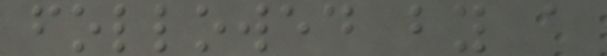followed by a
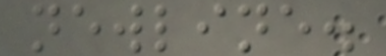newline.
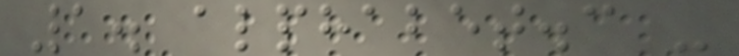1. alphabet.c -
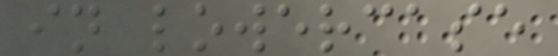in lowercase
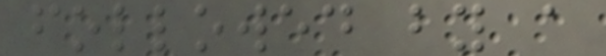followed by a
